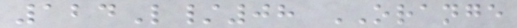124L/08 ORANGE
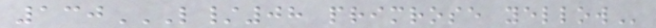130L/08 PRIMROSE YELLOW
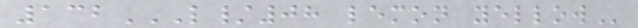132L/08 LEMON YELLOW
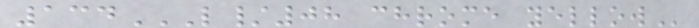134L/08 CHROME YELLOW
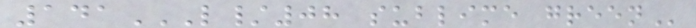141L/08 SUBLIME GREEN
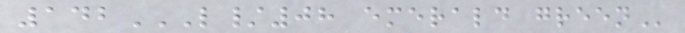142L/08 EMERALD GREEN
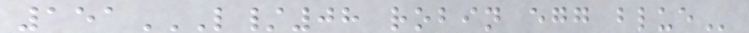151L/08 ROBIN EGG BLUE
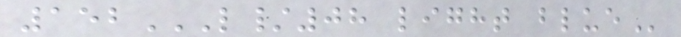152L/08 LIGHT BLUE
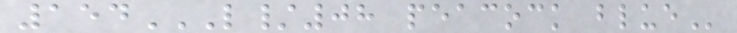154L/08 PEACOCK BLUE
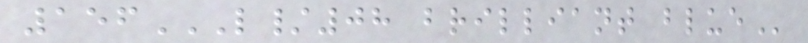156L/08 BRILLIANT BLUE
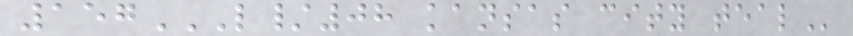157L/08 KANSAS CITY TEAL
